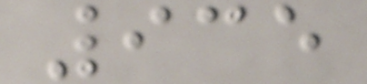935
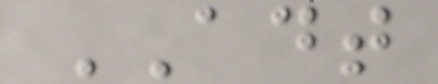ADT
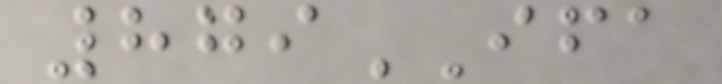879IFA
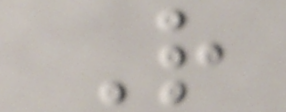R
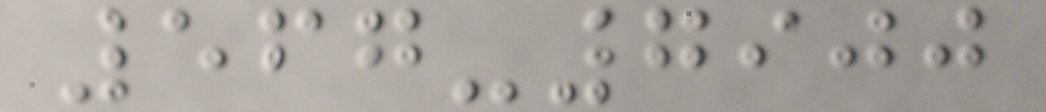567-7900
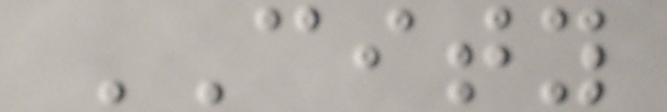CITY
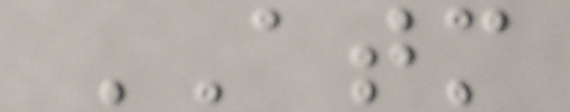ATM
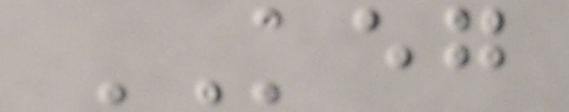KEG
